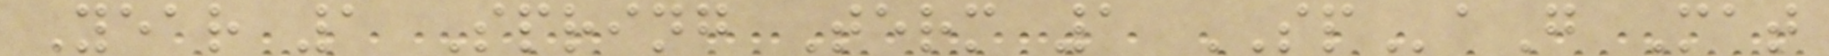Year 1 Spring Term 1 SPaG Mat
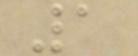1
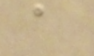a
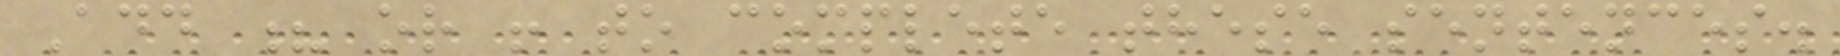Add ? or ! to complete these sentences.
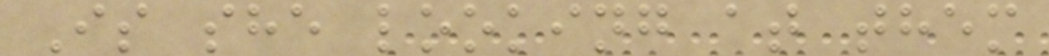Is she looking at them
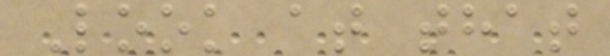Look at that
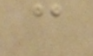c
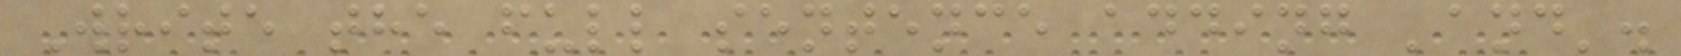Write the full sentence adding 'and'.
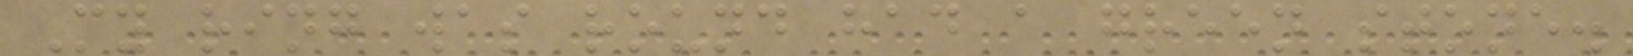My ring was round had a green stone.
